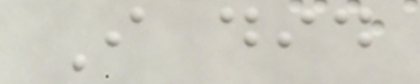I did
